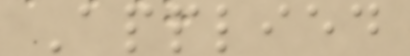Applied
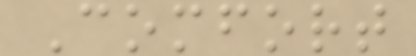Comfort
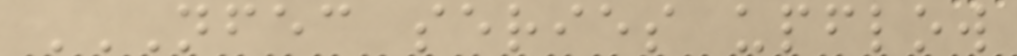NFEC SERIES UPFLOW
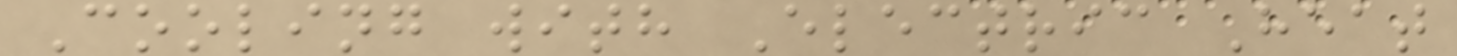Cooling with Electric Heat
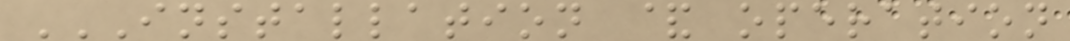INSTALLATION & OPERATION
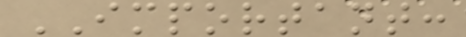IMPORTANT:
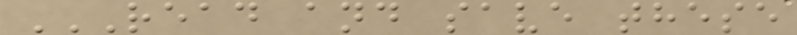READ AND SAVE THESE
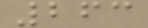263
